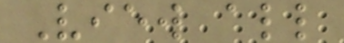View all
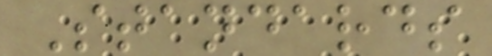Standards
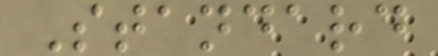Standard
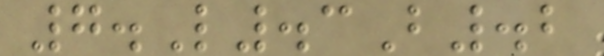7.L.3B.2
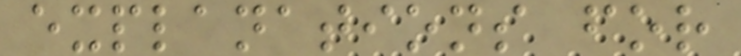explanations for
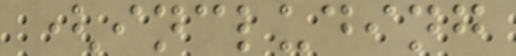(including
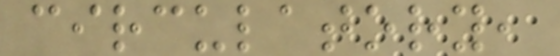circulatory,
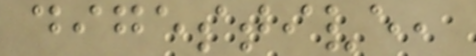digestive,
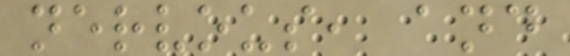nervous, and
